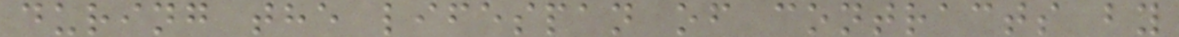during the lifespan of contracts by
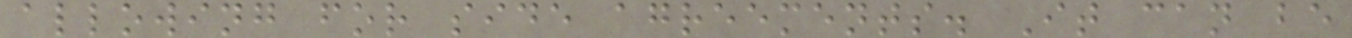allowing for side agreements. It can be
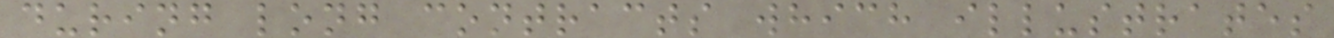during long contracts which illustrates
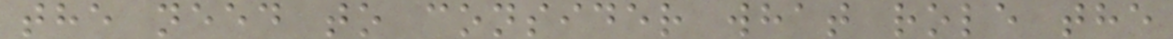the need to consider what role the
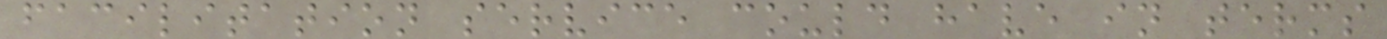facilitation service could have in terms
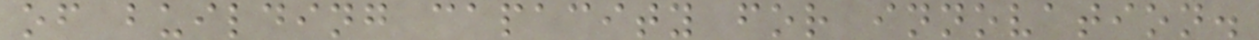of building capacity for innovation.
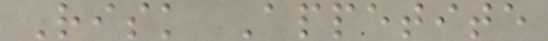Risk Appetite
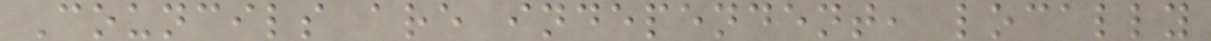Councils are independent, locally
